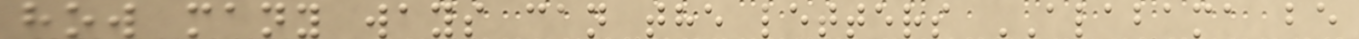how many ways can the letters ALABAMA be
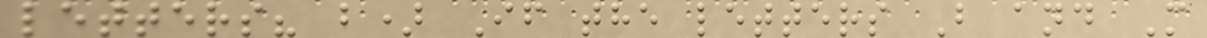letters? b) If the letters B and M
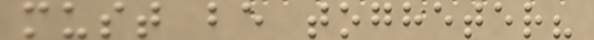must be togheter?
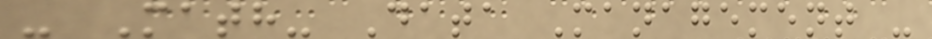- Math- Data Management -
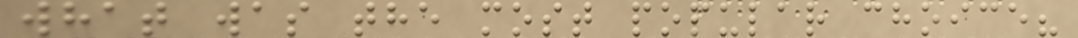what was the most popular choice?
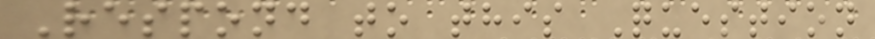Respond to this Question
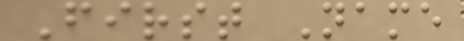First Name
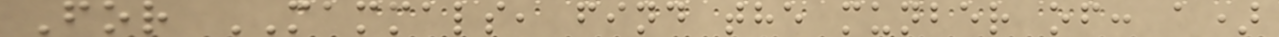For MAMMALS, find the munber of: a)
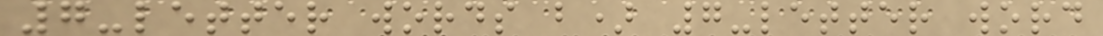7-letter words b) 7-letter word
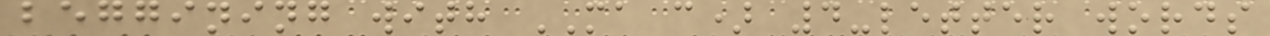beggining with MA c) 4-letter words
